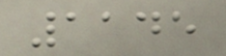1145
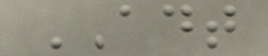ADT
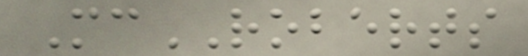McROBERTS
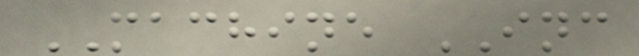MACHINE INC
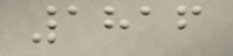1816
